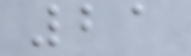21
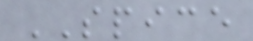SPICE
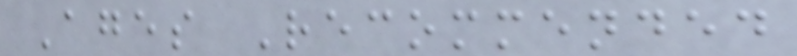Ages Recommended
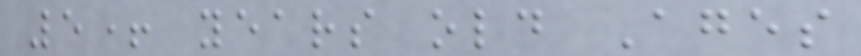5+ years old Ages
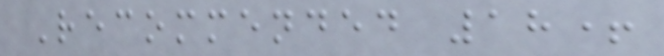Recommended 18+
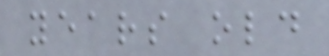years old
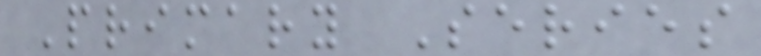Primary Series
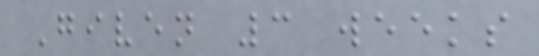Given 3 weeks
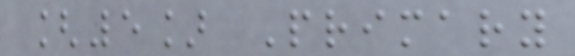[5] Primary
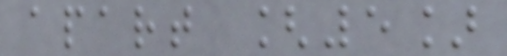apart [5]
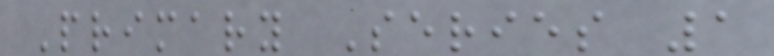Primary Series 1
